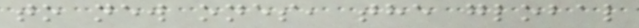to new ones, the global
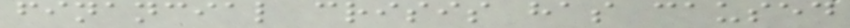financial crisis has caused
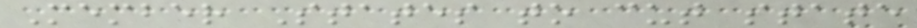Member States to cut state
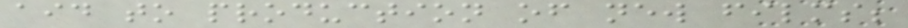aid to production of new films;
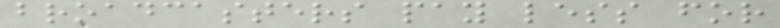broadcasters pay less for
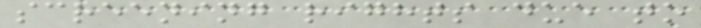screening rights due to
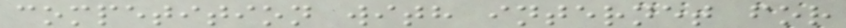competition with internet for
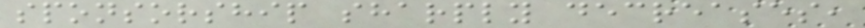sponsorship sharply decreases,
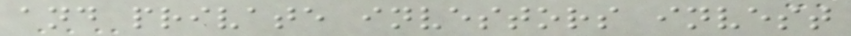and private investors invest
